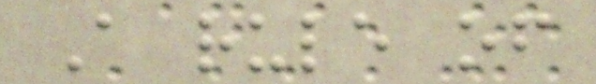A rule of
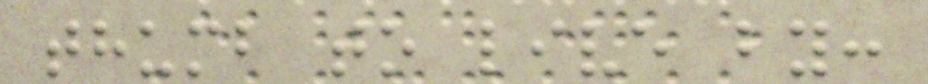thumb to live by:
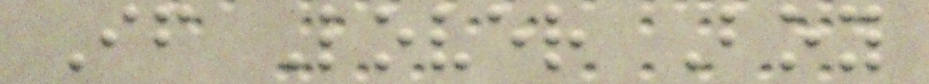If Lover Boy
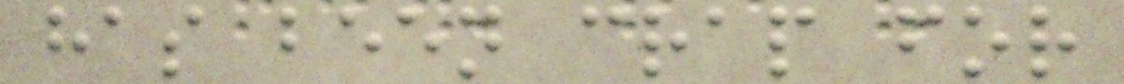has been crap for
